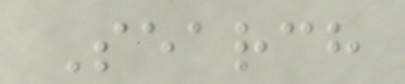Search
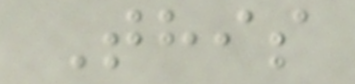This
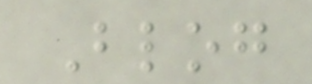Blog
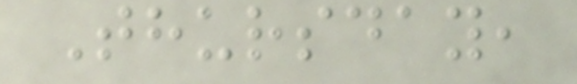Thursday,
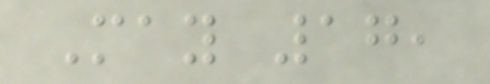May 17,
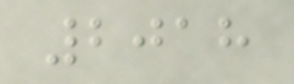2018
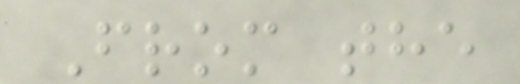From the
